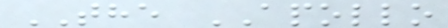THE APOLLO
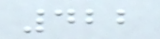422
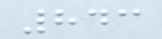843
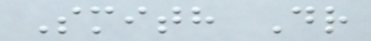Smith Dr
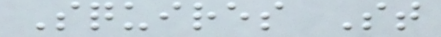Squires St
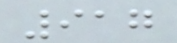917
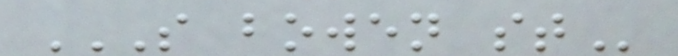S BOWEN ST
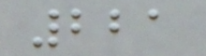221
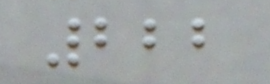222
